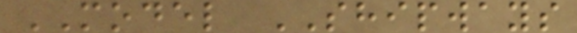MODEL SHIPWAYS
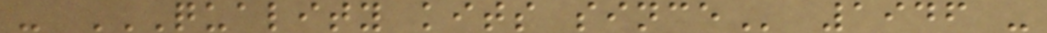- QUALITY KITS SINCE 1946 -
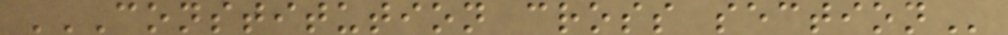CONSTITUTION CROSS SECTION
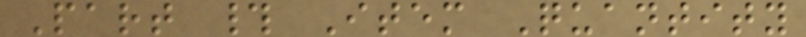Part # Item Quantity
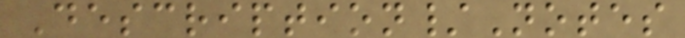Description/Notes
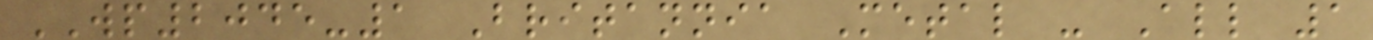WP2045-1 Britannia Metal - All 1
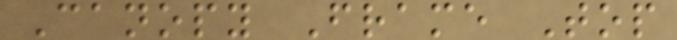Canopy Frame Top
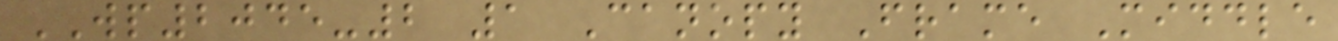WP2045-2 1 Canopy Frame Middle
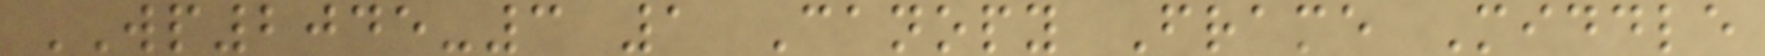WP2045-3 1 Canopy Frame Middle
